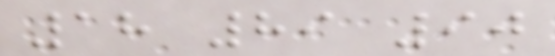18 89 90
